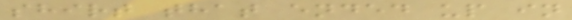shirt that ended up in
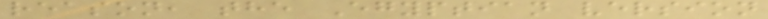reason, the Egyptian version
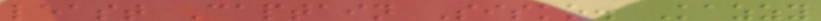least Captain Sisko. Kazzy
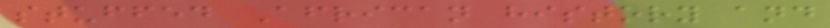stuffed African history and
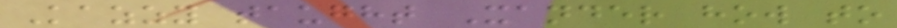Kazzy taught Xander how to
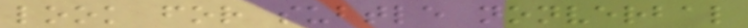look for subtle nonverbal
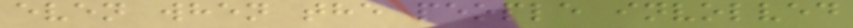even when the people involved
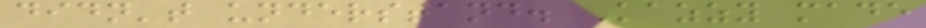didn't understand. Kazzy made
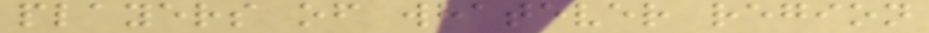players of whatever region
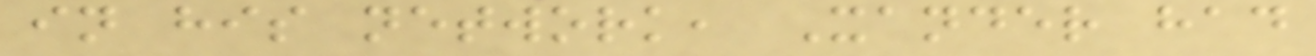in his network, Xander had
